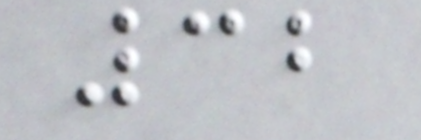32
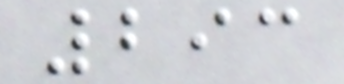293
